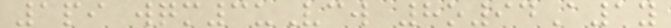1pi wqm3uVcw 8o94A1y
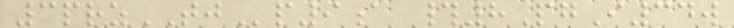3przTJp9a #8PgI34w
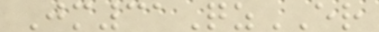Jm31QzER
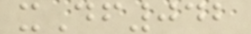xDf042
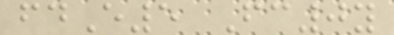fdE5 Fc0y
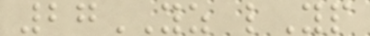27YZ lYp
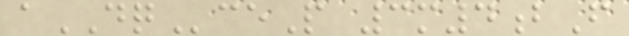aDQceP 3m4bF
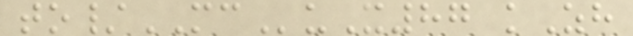to/MCuX87 kZh
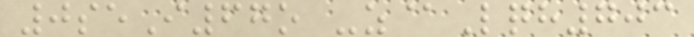0seI67o -z@Lqh703
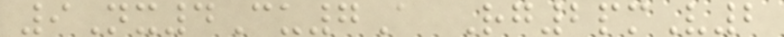9Nx4Cu7A Rg2pmV2
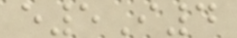e5I4
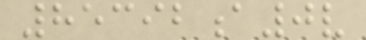85392a0v
